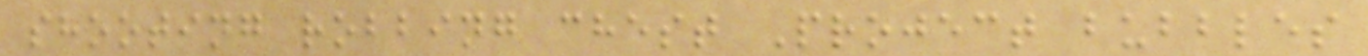shooting robbing chest Project bubbles
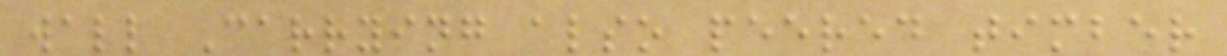wall Carrying also peered timber
